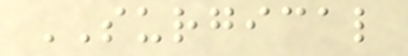SURGICAL
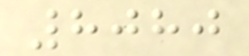8080
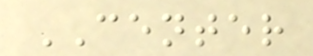CENTER
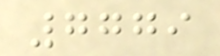7779
